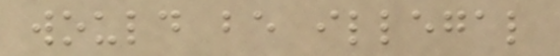would be illegal
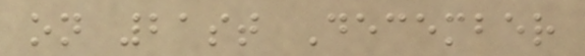on 21st December
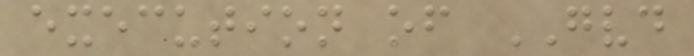execution of GVD
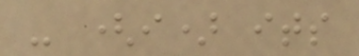- (i) its
